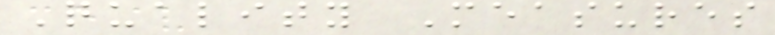Quality Measures
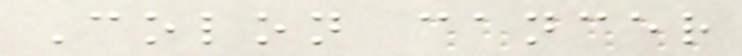Colon cancer
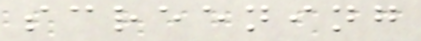screening
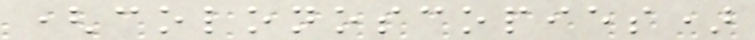(colonoscopies)
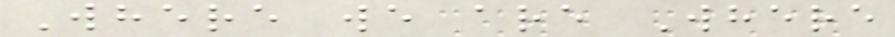Where we are Where
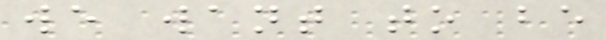we want to be
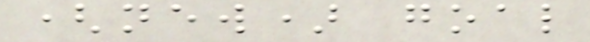(new) goal
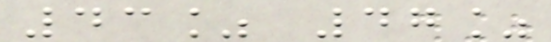43% 47%
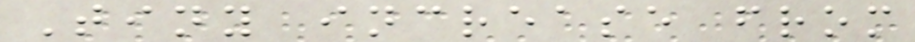Tiny increase from
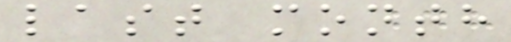last month
